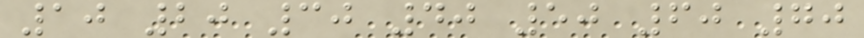10 20 30 40 50 60 70
